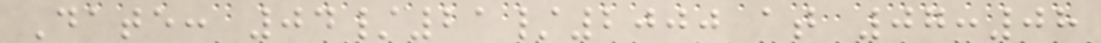Date: 04/21/2000 at 07:08
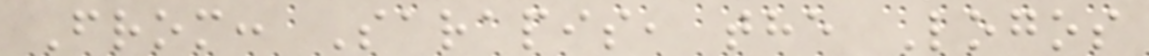From: Sarapis, the Logos
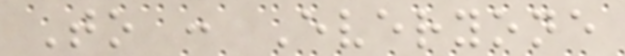To : Everyone
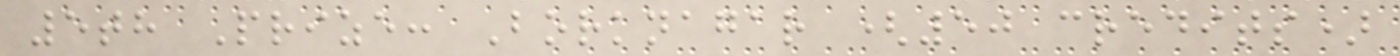5th Prize: Borknagar (50 credits)
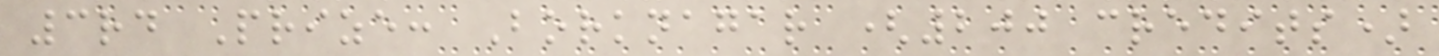3rd Prize: Borknagar (200 credits)
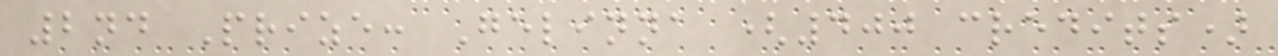2nd Prize: Gelinna (400 credits)
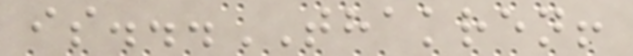is...THAKREN!
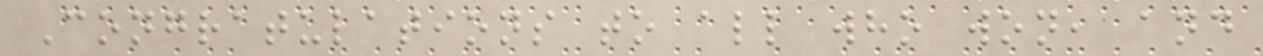Congratulations to all who won, and
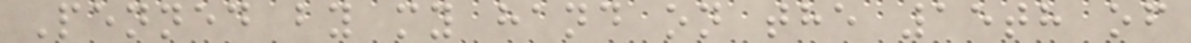Penned by my hand on the 15th of
